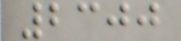2300
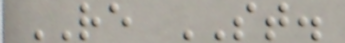RE ST.
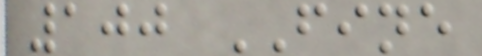100 FINE
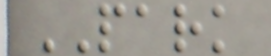PARK
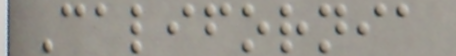California
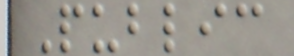Public
